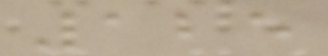125
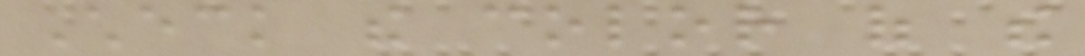Check the color of the
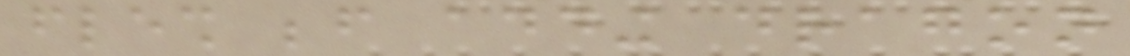flesh before adding dragon
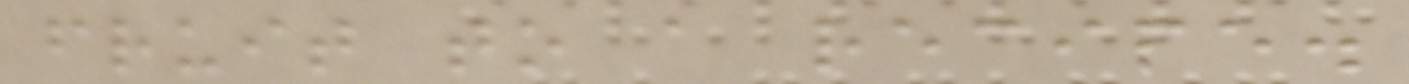fruit to a recipe.
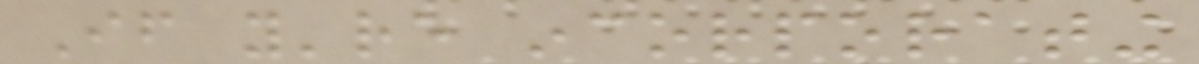If you're incorporating
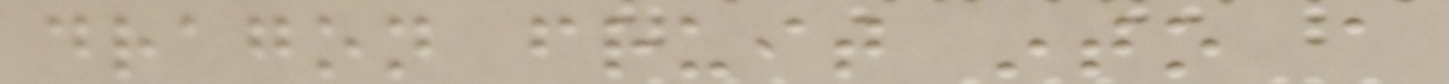dragon fruit into a
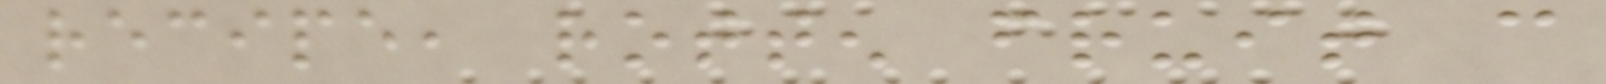recipe, rotten fruit can
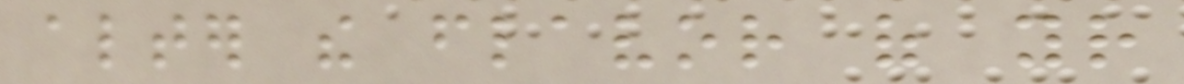alter the flavor of your
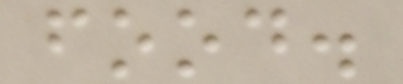food.
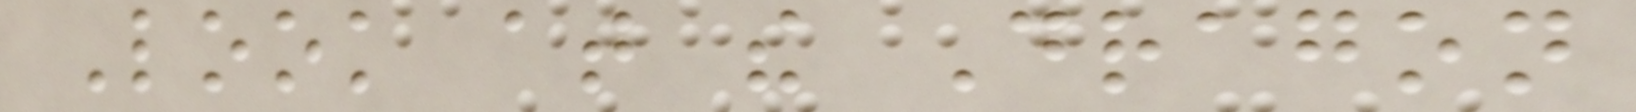Look at the Dragon
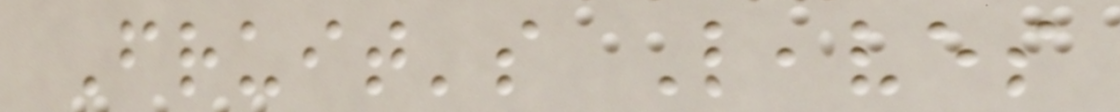Fruit's Leaves
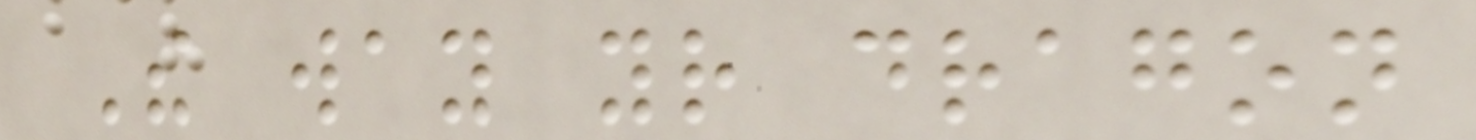The way your dragon
